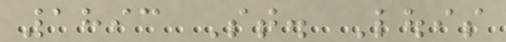1893 St. Louis
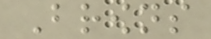Browns
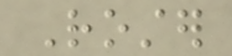Roster
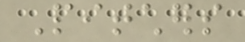Pitchers
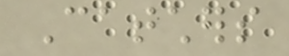Catchers
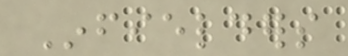Infielders
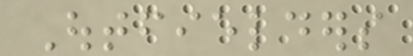Outfielders
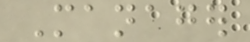Manager
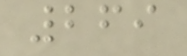269
